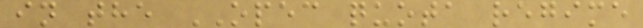in the OPEC quota regime
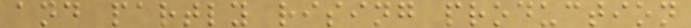and partly rising production
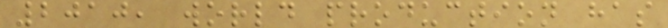2010, world production has
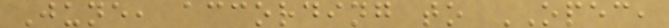June, according to OPEC,
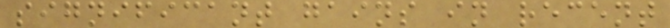significant gains in recent
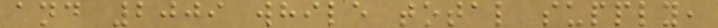and 2009 while total supply,
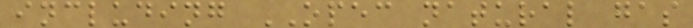including OPEC natural gas
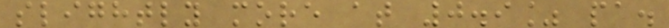slightly more at 0.9% pa.
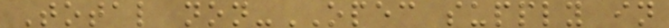Total non-OPEC supply in
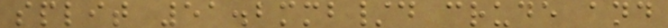split 51.2mmb/d crude and
